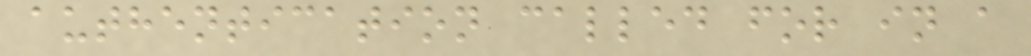authentication called for in a
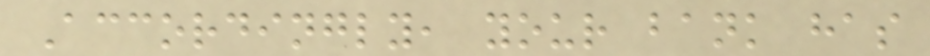Accordingly, your bank has
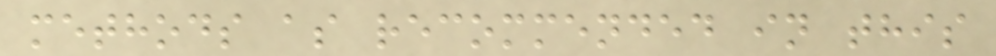methods as recommended in this
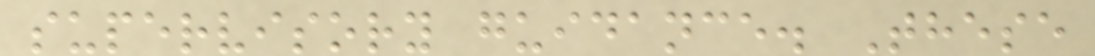supervisory guidance. These
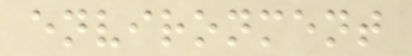environment
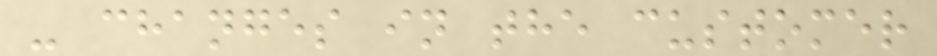- changes in the customer
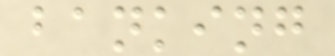banking
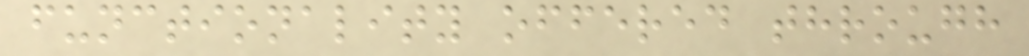functionality offered through
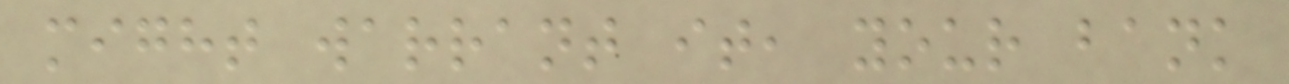might warrant it, your bank
